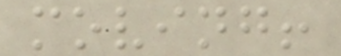moving!
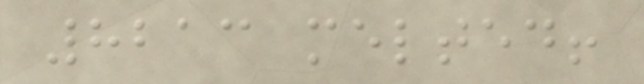8213 melted!
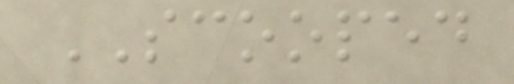SCOOPED
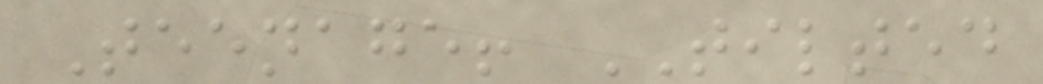Teenage! TILTED
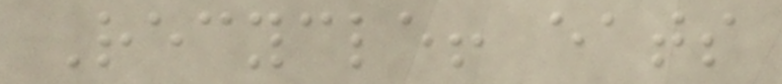Recycle! eats
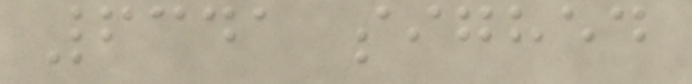6341 sighed
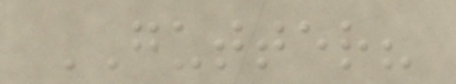GUTTER?
